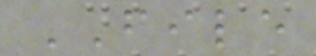FILE
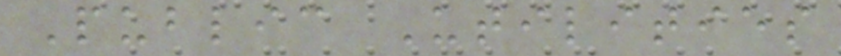Public Utilities
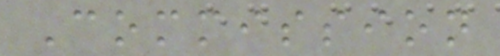Commission
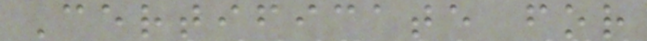Certificate for
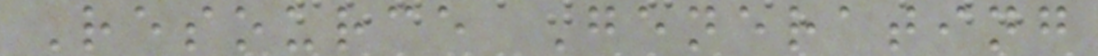Resource Generating
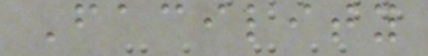Facility
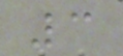3
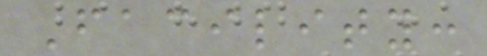Facility:
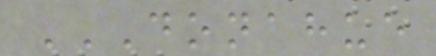DONAHUE
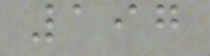197
